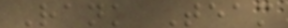Rank Team
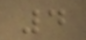4
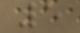5
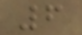6
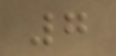7
